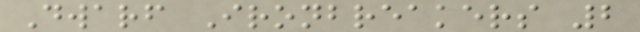Dwarf Ironbreakers 2
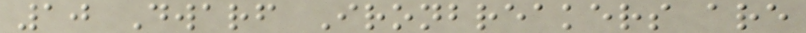10 Dwarf Ironbreakers are
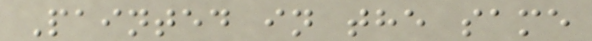Painted in the same
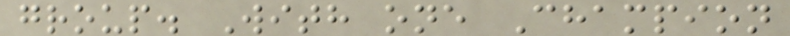group. With one Champion
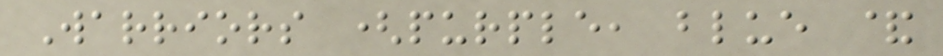Warriors (purple, blue &
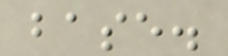base.
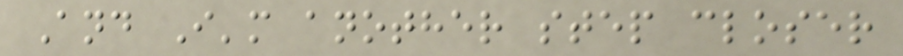And I'm another step closer
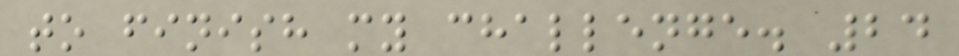to finish my challenge. 24
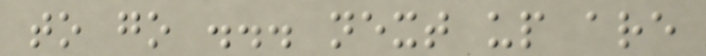to go ... next up are
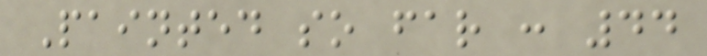Painted so far : 44
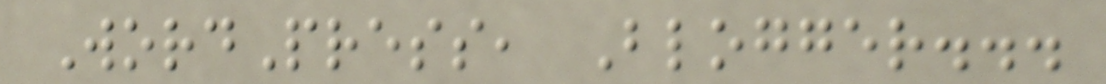WordPress, Blogger...
